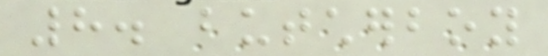8. butcherboy
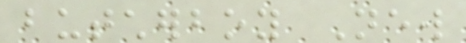butcherboy New
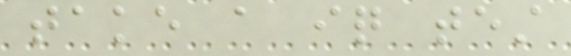take a iq test
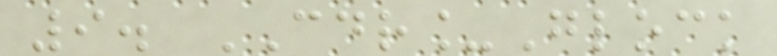9. CDR_Glock
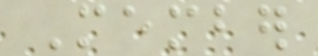Member
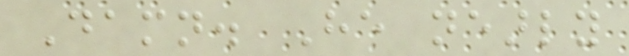Damn. He nearly
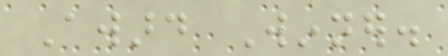Award Winner.
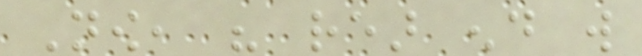Now, his rear end will
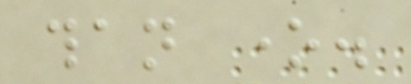than one.
